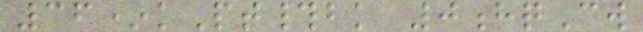36*kPt#bk 0hqCw
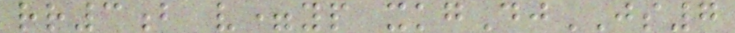rr3b v=yp xkgDjJS7
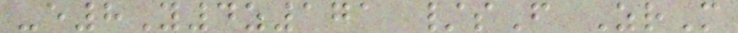-e8Y4z171 /sF ZrM
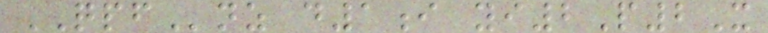QPFnz d1i yi2P2X
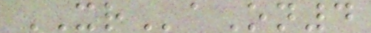XRaOn4
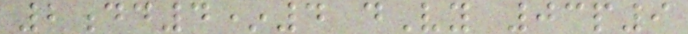2dd4*4 dVy 03p9
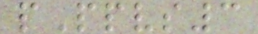pPpvs3
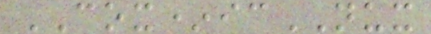COX*icNUX
